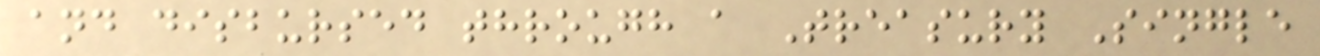and disbursed through a Treasury Single
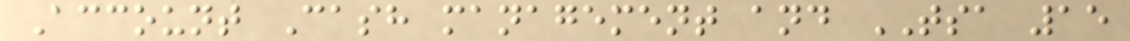Account Cash management and TSA 15
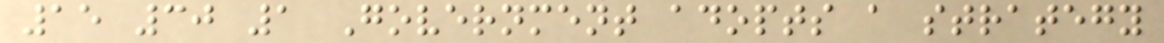15 30 1 Government adopts a strategy
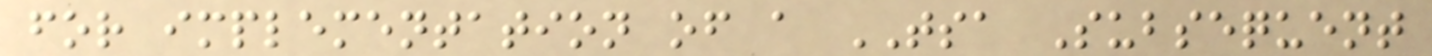for implementation of a TSA Subsequent
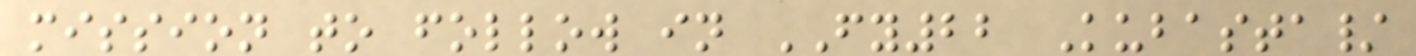mission to follow in FY22 Kubasta/
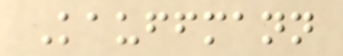Kauffmann
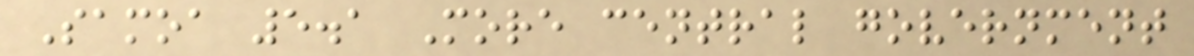Samoa 5.1 More central government
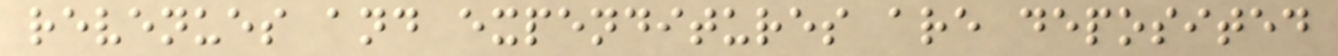revenues and expenditures are deposited
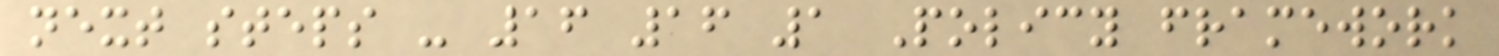next steps - 16 16 1 Policy framework
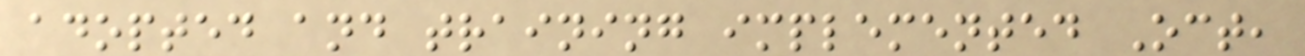adopted and training implemented Oct,
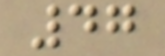47
